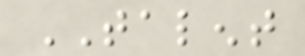TALENT
